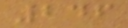246
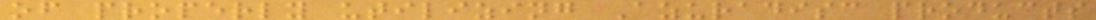of properly utilizing Azuradisc products
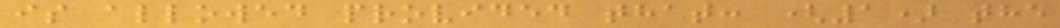is allowed provided that: (1) the
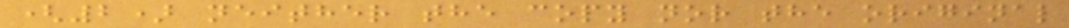(2) neither the copy nor the original
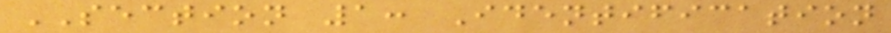SECTION 1: Identification
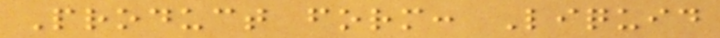Product form: Liquid
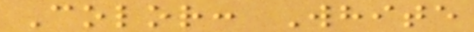Color: White
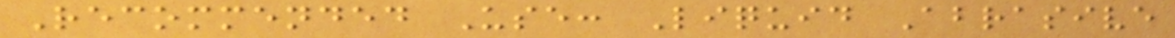Recommended Use: Liquid Abrasive
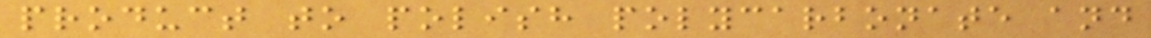product to polish polycarbonate and
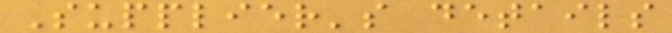Supplier's details
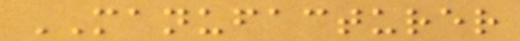MANUFACTURER
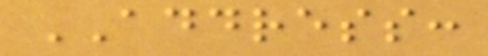ADDRESS:
